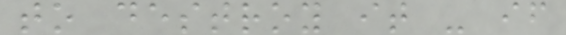to destroy it - if
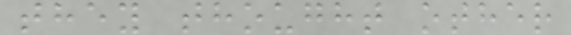they thought other
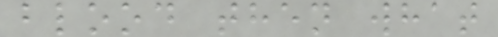blood then what
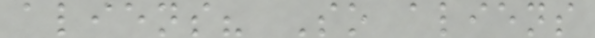aliens? So aliens
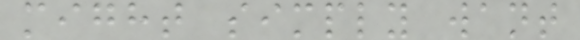might simply want
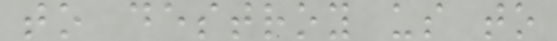to destroy us to
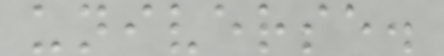universe.
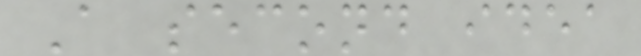A second idea
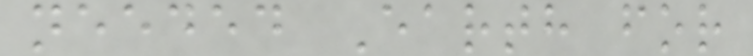needed Earth for
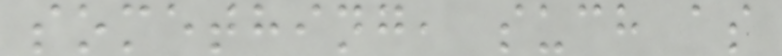something, such as
